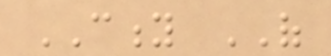CITY OF
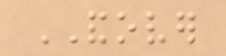ANDOVER
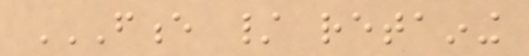FENCE / RETAINING
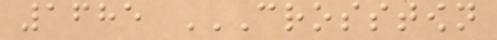1685 CROSSTOWN
